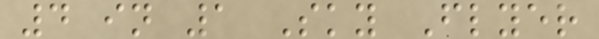4 in 1 Sky Flyer
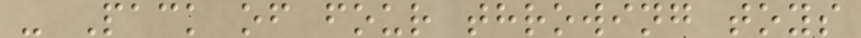- Pack of four throwing toys
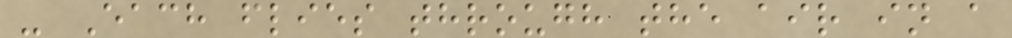- Each flies through the air in a
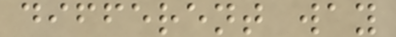different way
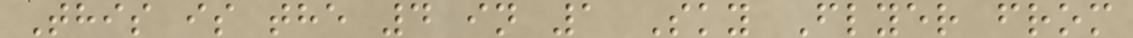This is the 4 in 1 Sky Flyer from
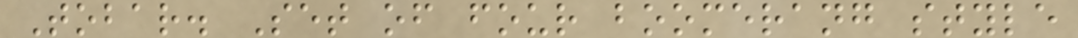Tobar. Set of four boomerang style
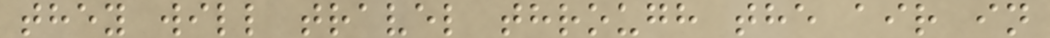they will travel through the air in
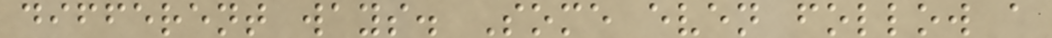different ways. Some even follow a
